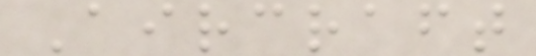Aircraft
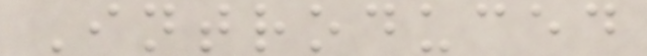Introduced
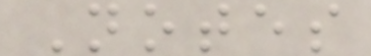Notes
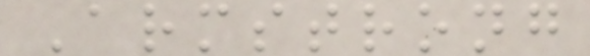Armstrong
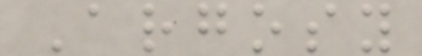Argosy
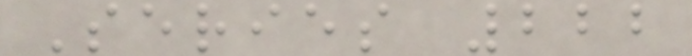Series 222
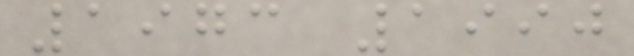1973 1990
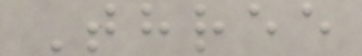Three
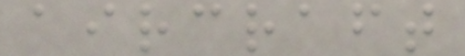aircraft
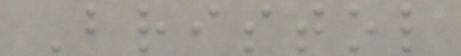Bristol
